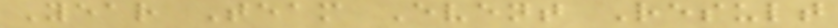Year Team Event Result
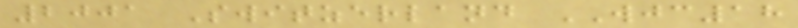2001 Switzerland WJC18
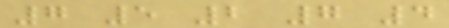7 5 2 7 4
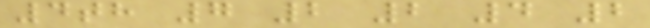4th 7 2 2 4 2
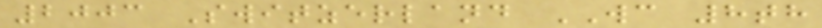2003 Switzerland WC 8th
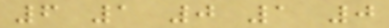6 1 0 1 0
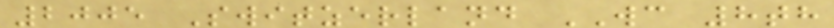2005 Switzerland WC 8th
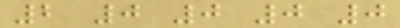2 0 0 0 0
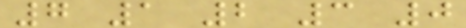7 1 2 3 0
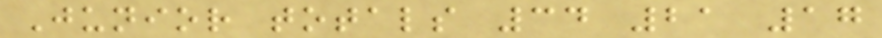Junior totals 34 21 17
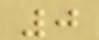0
